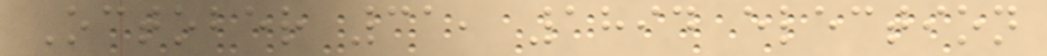October 31, 1894 election
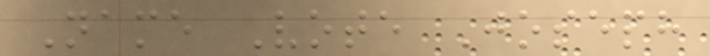Name Vote Joseph
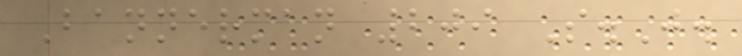Bannerman 209 S.J.
